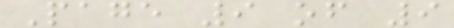Page 9 of 9
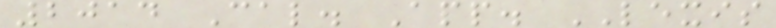2014 Cal. App. LEXIS
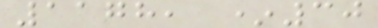1178, *30
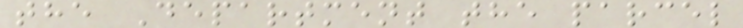the Department the parcel
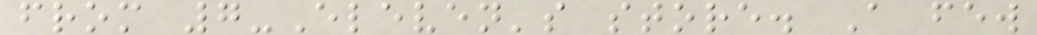from 7-Eleven's store. A few
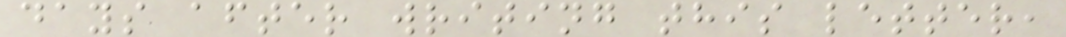days after writing this letter,
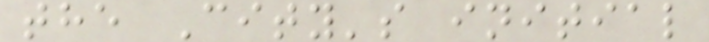the City's initial
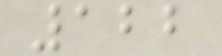122
